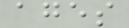ages
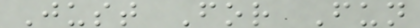Just For Fun
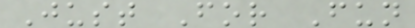Just For Fun
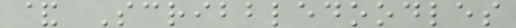& Scribbledoodles
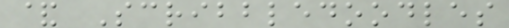& Scribbledoodles
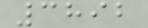3892
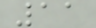11
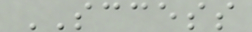SCCESS
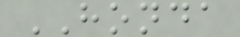HONDA
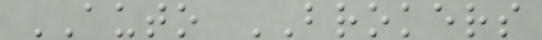AUTO BROKERS
